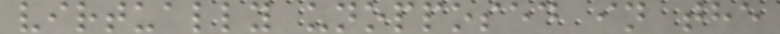virtually unopposed in the
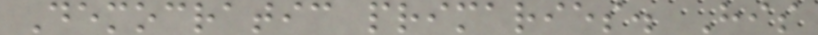Democratic primaries. His
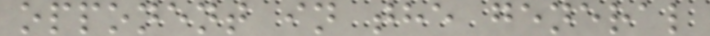opponent in the general
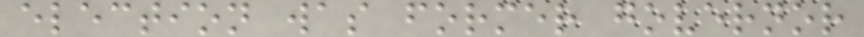election was former governor
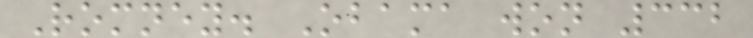Romney. Obama won 332
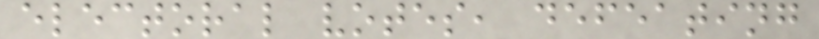electoral votes, defeating
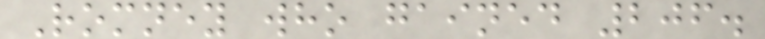Romney who gained 206.
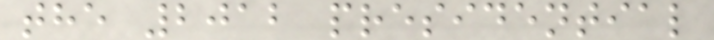the 2012 presidential
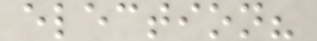election?
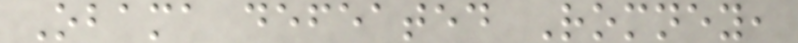Obama defeated Romney,
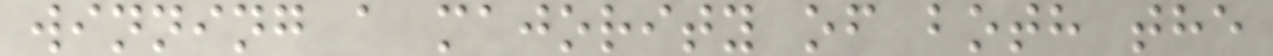winning a majority of both the
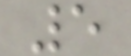5
